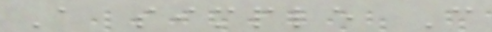A simple C
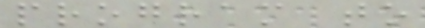program to
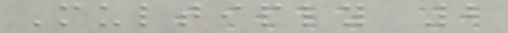Multiply 2
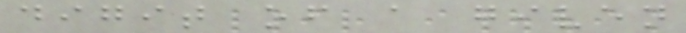digit of a given
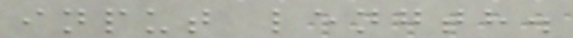input length.
